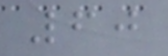60
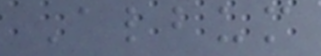Album
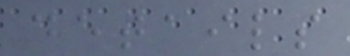details
